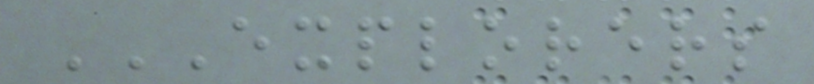EXPLORERS
